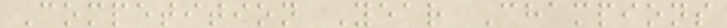Competition Year Champions
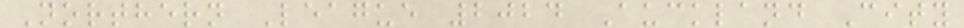Northern League 2024 Auckland City
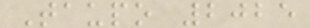Taupo 2025
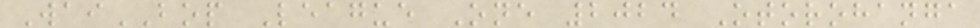WaiBOP League One 2024 Otorohanga
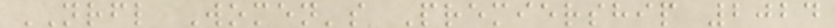NRFL Women's Premiership 2024
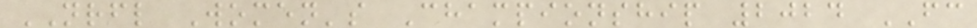NRFL Women's Championship 2024 FC
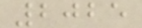2025
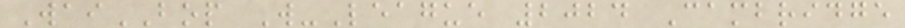WaiBOP W-League 2024 Cambridge
